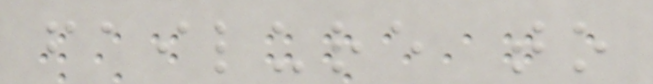failure to
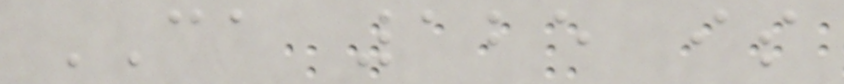CA 125 is
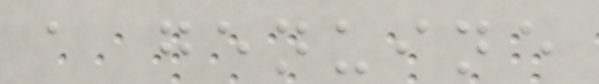a genuine
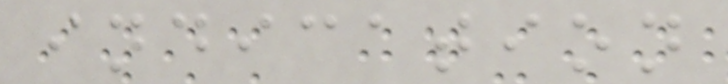indication
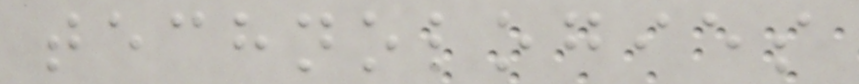technologies
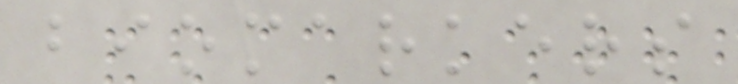biomarkers
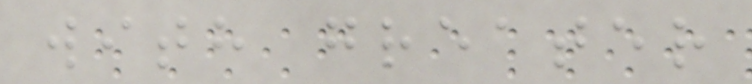with greater
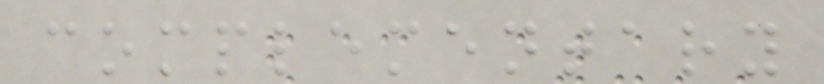complementary
